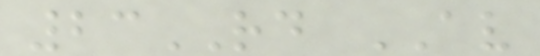23RD AV
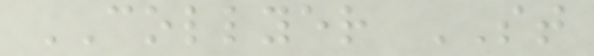COLLYER ST
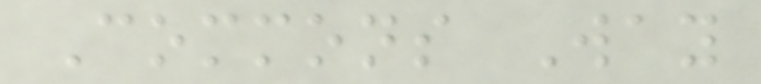Commons Way
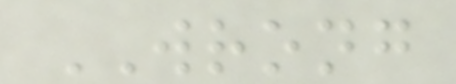WRONG
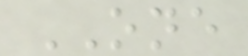ONE
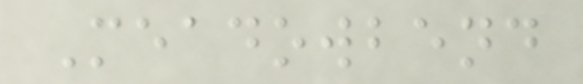Meadowbend
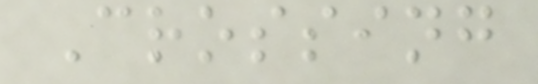Crossing
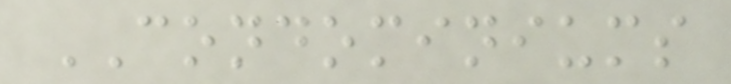CONDOMINIUMS
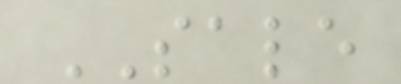SALE
